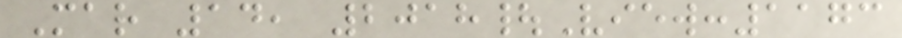Mar 14, 2018|View:1173
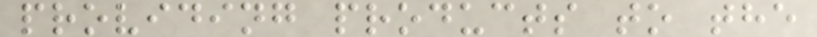providing products to the
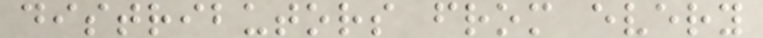distributors from every
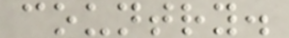country.
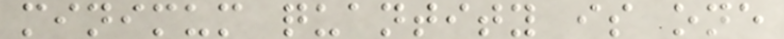minimum quantity is one
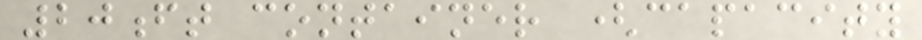20ft container (capacity
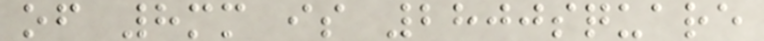of 8mm is 2800square
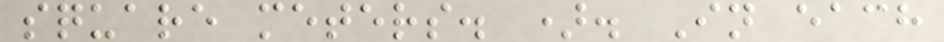square meters. ). In each
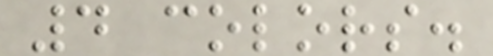4 colors.
